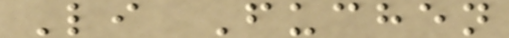Li Fuchen
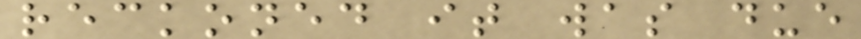reckoned it was due
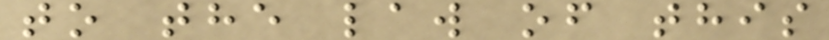to the law of this
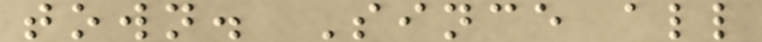town. Since all
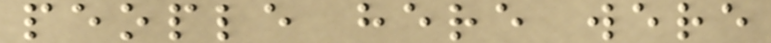people here were
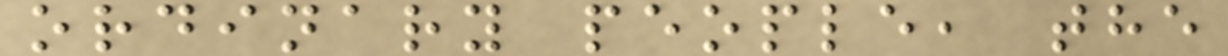ordinary people, the
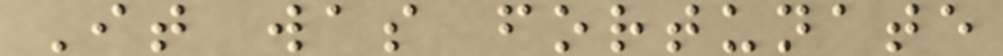It was fortunate
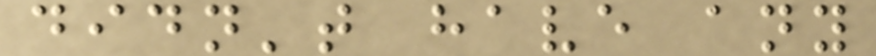didn't have any
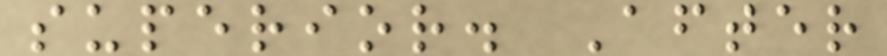superior. After
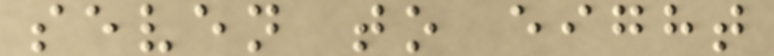seven to eight
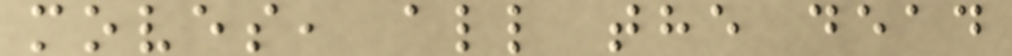moves, all the dead
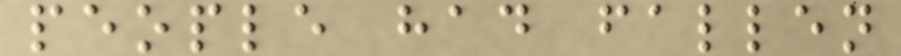people had fallen
